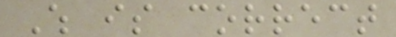Which is correct
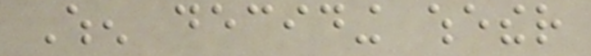When deciding whether
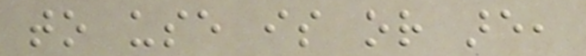to use is or are,
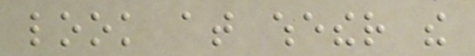look at whether the
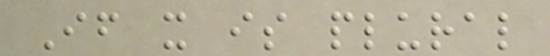If it is plural
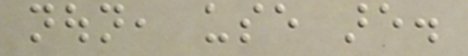noun, use are.
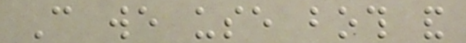Can we use both and
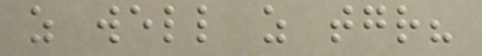as well as together?
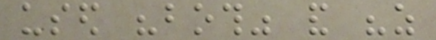used "both" and "as
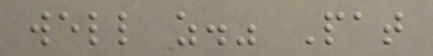well as." Pat
